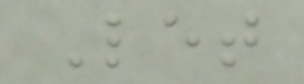Let
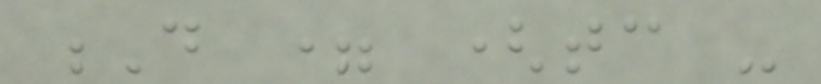D = (tc -
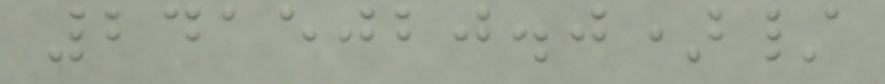2415020.0)/
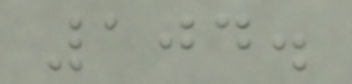104.
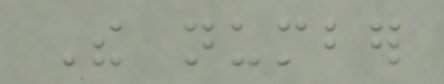The number
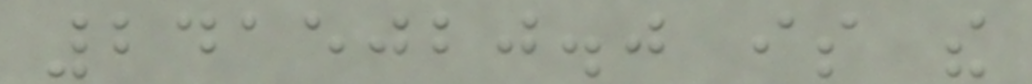2415020.0 is the
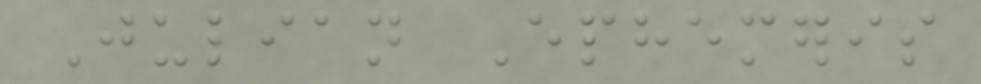Julian Ephemeris
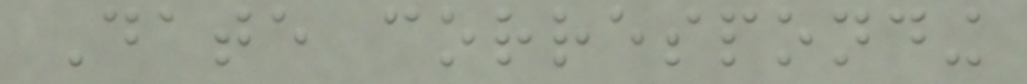Date corresponding
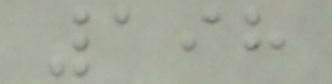198
